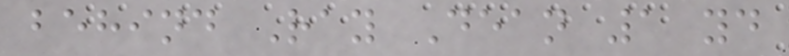behind Ray Dean 1 yd
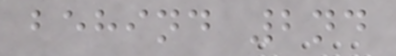behind 2nd
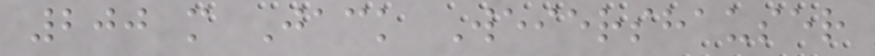200 m Jack Weiershauser
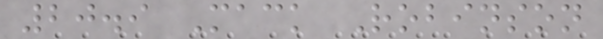20.9 Mack Robinson
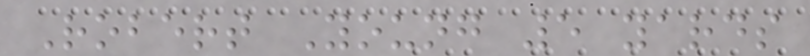Robert Young 5 yards
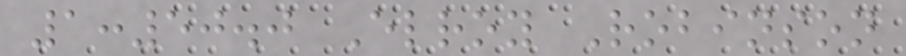1:50.0 Elroy Robinson
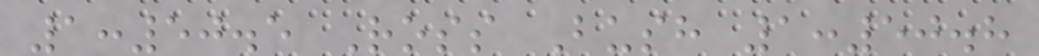1:50.5 Ross Bush 1:50.8
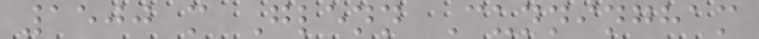1500 m Glenn Cunningham
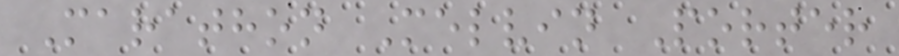Marathon Melvin Porter
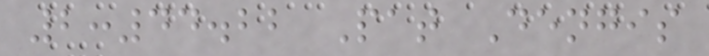2:44.22 Pat Dengis
